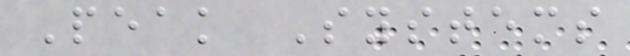Peak Systems
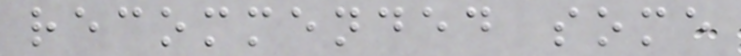recommended some
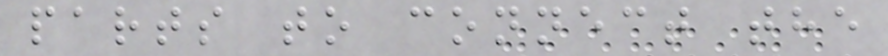parts to connect the
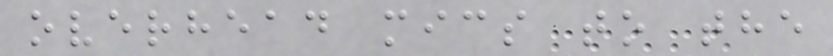overhead mics to the
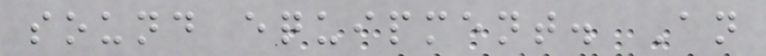sound equipment. An
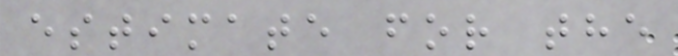estimate for the
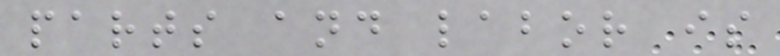parts and labor is
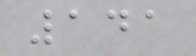141
